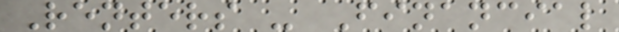Renters - Financial
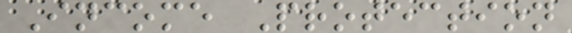Income Protection
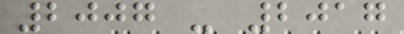2007 - 2017
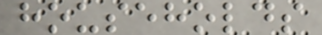households
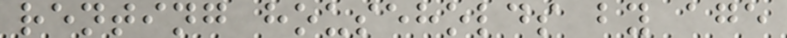renting households by age
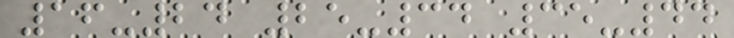16-24 25-34 35-44
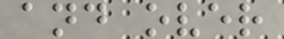and over
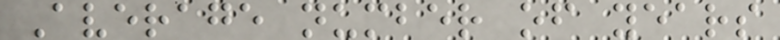Average number of years
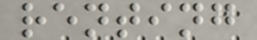renting
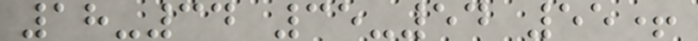18-34 35-54 55+
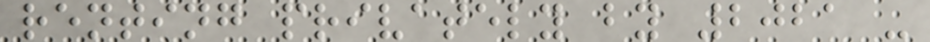renting privately by 2021 -
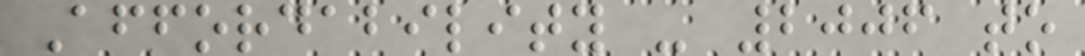Affordability - 2006 to
